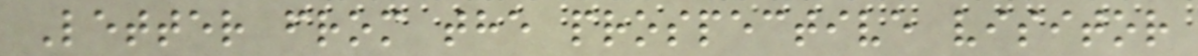Letter from the prospective visitor
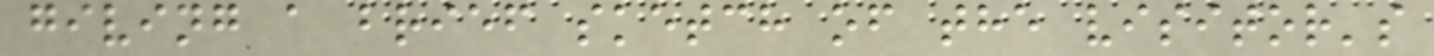giving a brief sketch of the visitor's
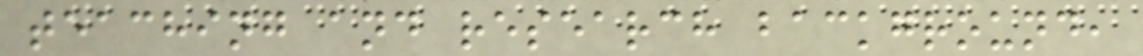teaching and research background,
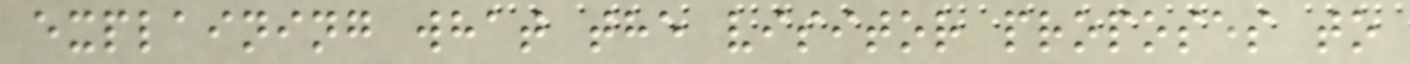explaining what the visitor proposes to
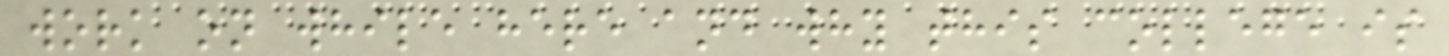work on while here and why this college is
